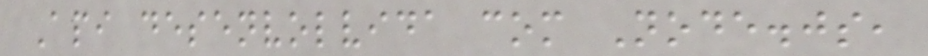Api desenvolvida com Node.js,
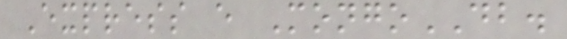Express e MongoDB.
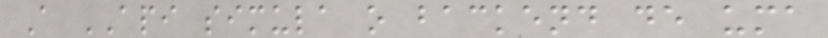A API simula o backend de uma
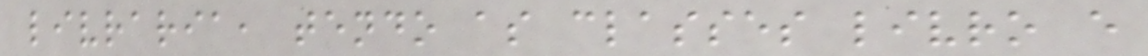livraria, tendo as classes livro e
